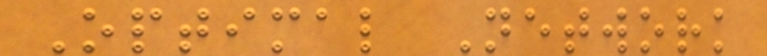Optimal Network
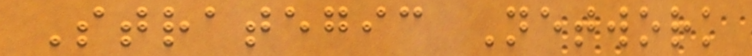Strategic Network
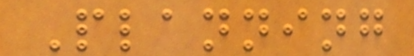Planning
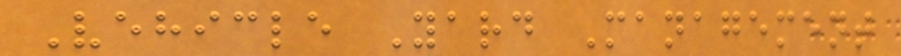Vehicle Yard Management
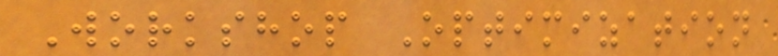Workshop Optimization
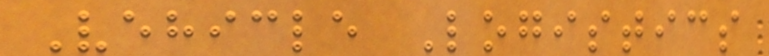Vehicle Logistics
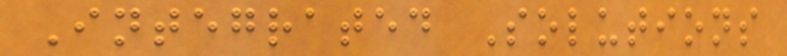Integrated Solutions
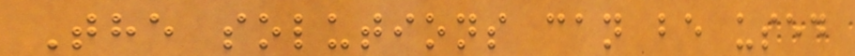The solutions can be used
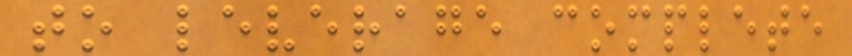to leverage complete
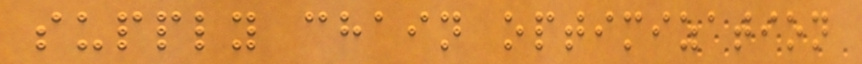supply chain optimization
